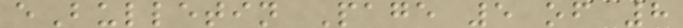eBulletin Page 5 of 8
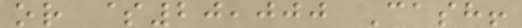or $20,000 Cash!
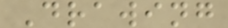Drawing
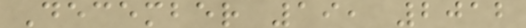December 19, 2012
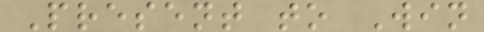Present to Win
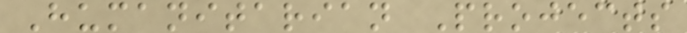Humanitarian Projects
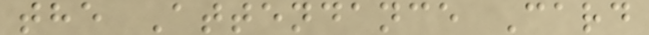the Attendance Card
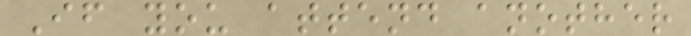If you attend another
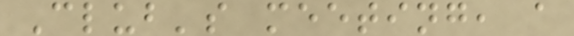Club's meeting, a
